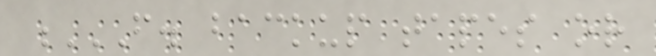F. BACKUP TAPES OR
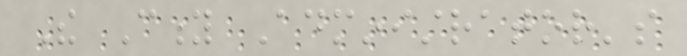The City Administrator's
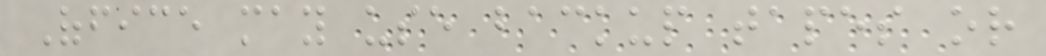Office may use backup tapes or
